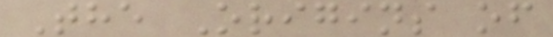The Origins of
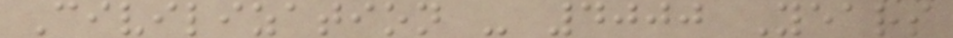Civilization - 4000 Years
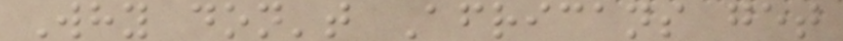Why don't Africans get
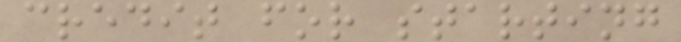credit for starting
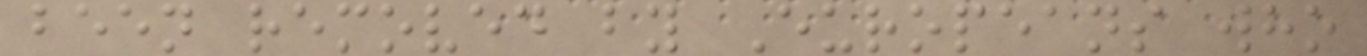been removed by Europeans who
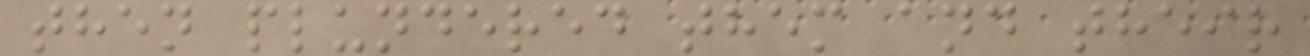then plundered them and their
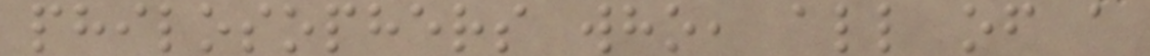philosophers who, all of a
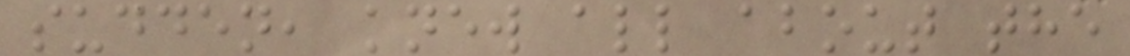sudden, knew all about the
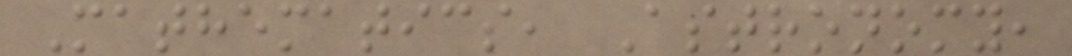Mathematics, Astronomy,
